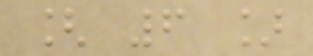[ 6 ]
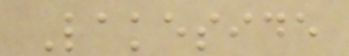Lakeside
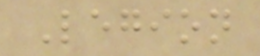Legion
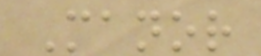Manor
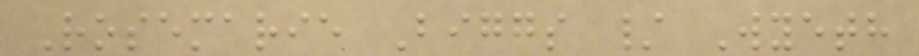Rosemarie Biggs / Wyeth
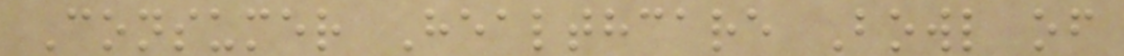Consumer Healthcare Bowl of
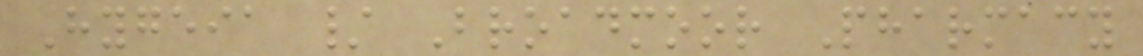Hygeia / Broadmoor Pharmacy
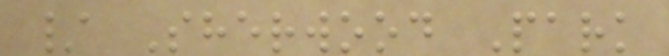/ Sherwood Park
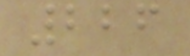226
